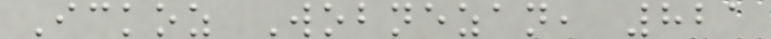Ickoz Wobnezan, 821
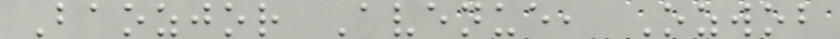Baozjor Avenue, Ozwob
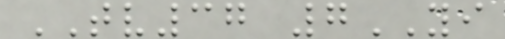TV37 7YI
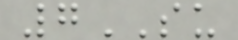7SU
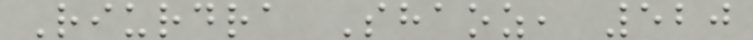Riurdra Shaoz, 520
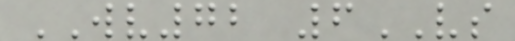WV72 6VS
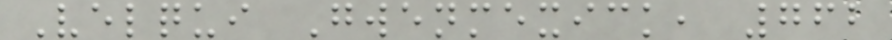Velqui Gwenmexick, 762
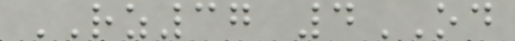RZ37 4OD
